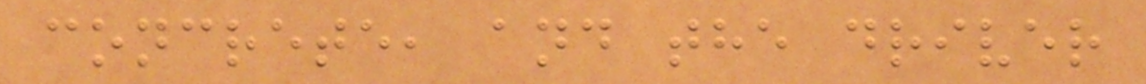concrete, and the driver
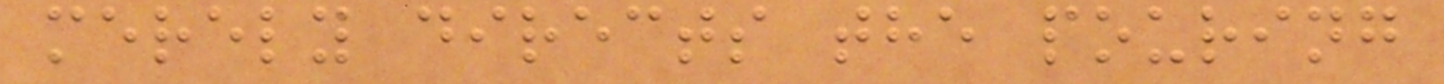merely directs the pouring
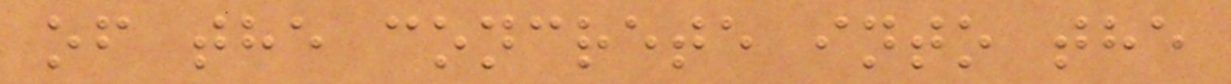of the concrete into the
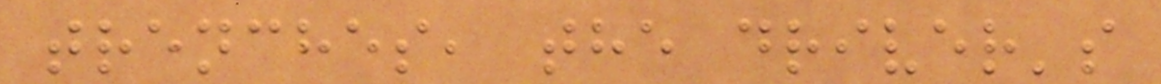trenches, the driver's
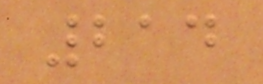214
